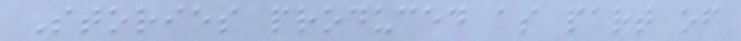Stories produced as part of
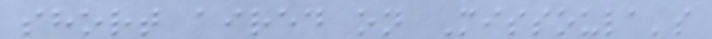short aired on Missoula's
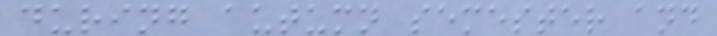during autumn semester and
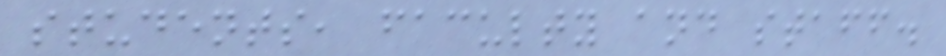students, faculty and staff.
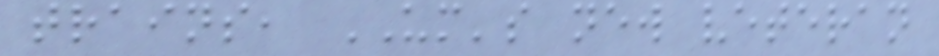trains, UM's new veteran
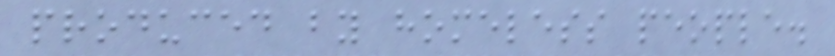produced by homeless people.
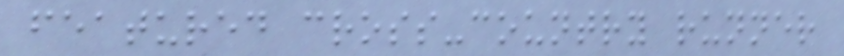featured cross-country runner
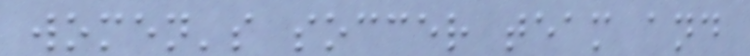women's soccer team and
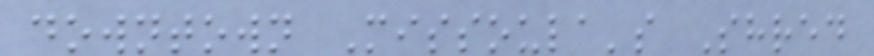downtown Missoula's Shred
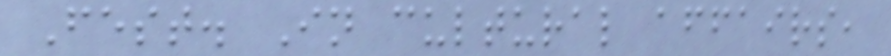Fest. In cultural affairs,
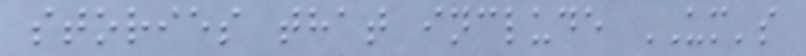stories that include UM's
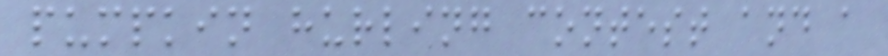pumpkin hurling contest and a
